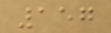157
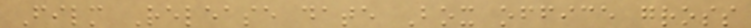Film Release date Box office gross
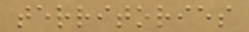territories
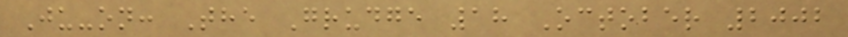Ju-on: The Grudge 18 October 2002
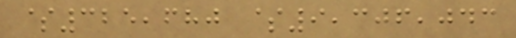$325,680 $9,306,043
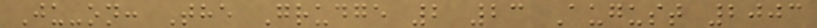Ju-on: The Grudge 2 23 August 2003
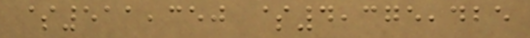$511,350 $4,375,425
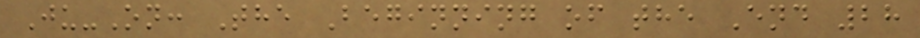Ju-On: The Beginning of the End 28
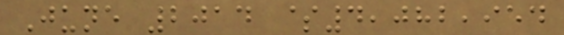June 2014 $4,082,954
